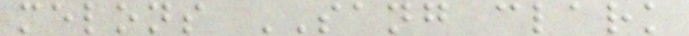melons SANG clark
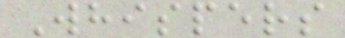Whispers
